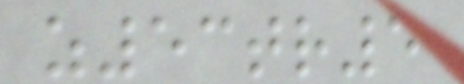z53tr5
